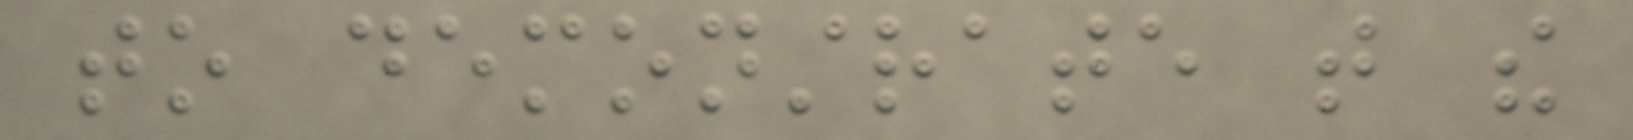to demonstrate that the
